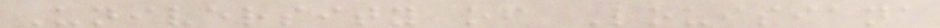University of Louisiana
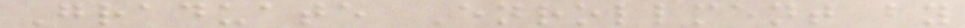Graduate Enrollment by
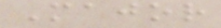Major
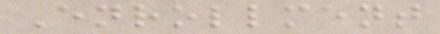Enrollment
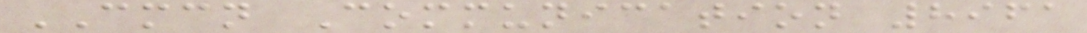CMCN Communication 8961
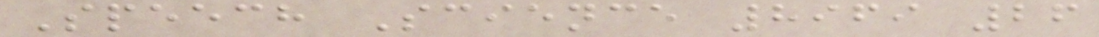Speech Science 8969 26
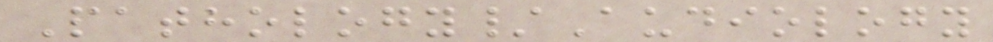Pathology/Audiology
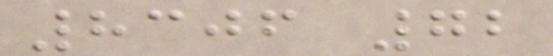8306 72
